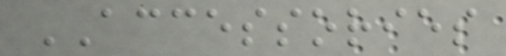ACCESSORIES
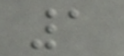1
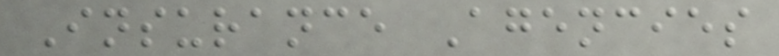Insurance Agencies
